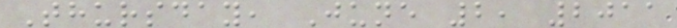Thursday, June 2, 2011
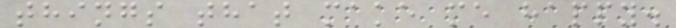things that make me happy.
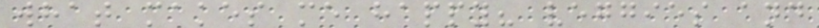what makes me happy? veggies and
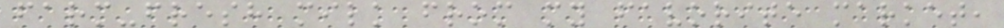farm-fresh milk from my favorite market,
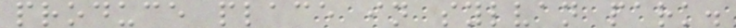produce place in sylvan park.
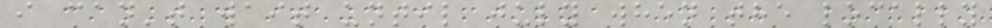i can't wait until july when the locally
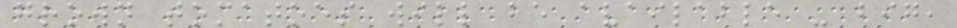grown tomatoes will be available - big,
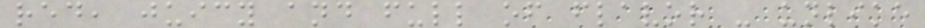red, juicy and full of flavor - unlike
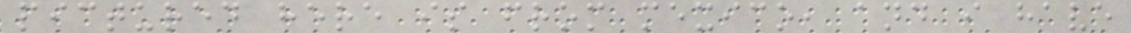pictured here is from mexico, and i have
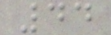44
